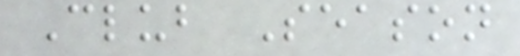Club Season
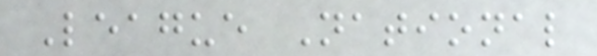League National
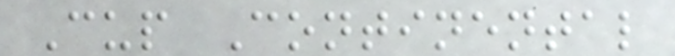Cup Continental
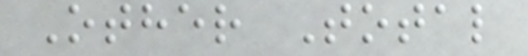Other Total
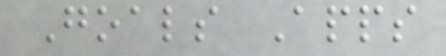Goals Apps
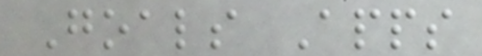Goals Apps
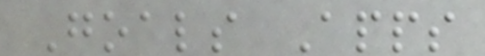Goals Apps
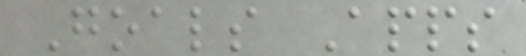Goals Apps
